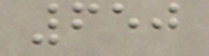650
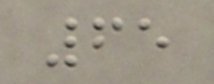65
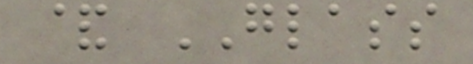& GLASS
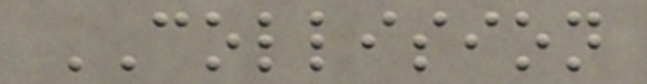COLLISION
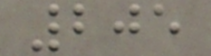205
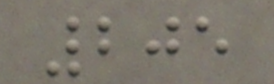205
